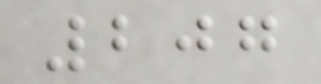207
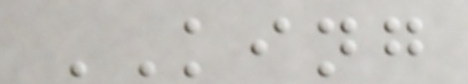KING
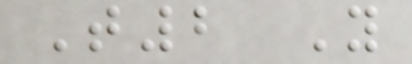T2 Y
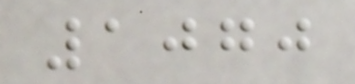1070
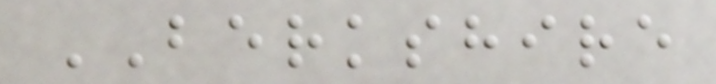BERKSHIRE
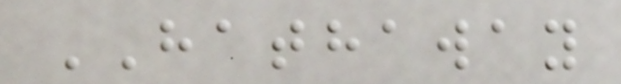HATHAWAY
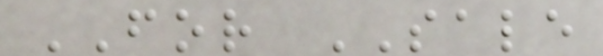FOR SALE
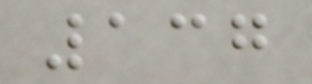137
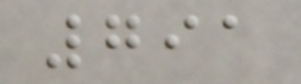791
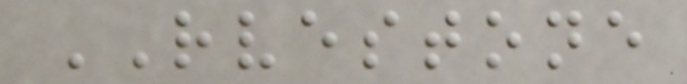RVESTONE
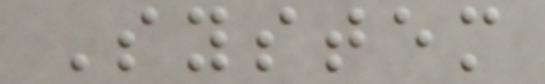System
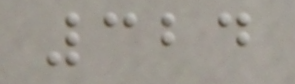324
